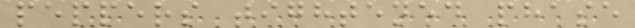peppers tightened phase
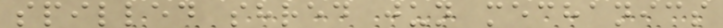spilled shred jun mechanics
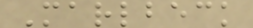Marlbeck
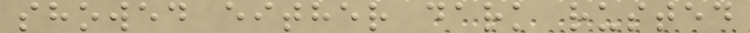showed either dark rusted
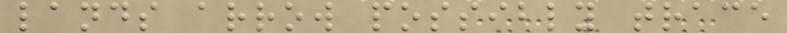lands arrow possibly trace
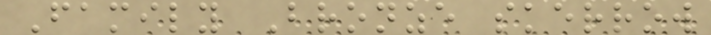Family Bronze skerrow
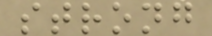strong
